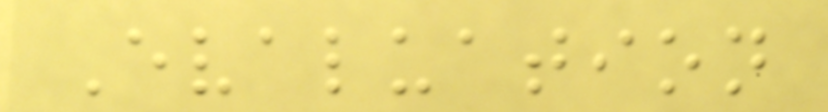Evaluation
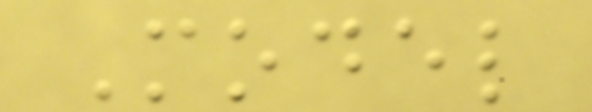Model
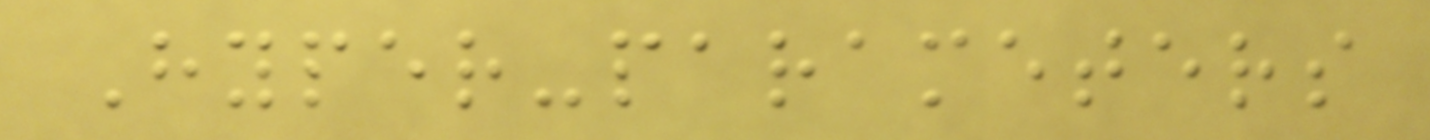Hyper-parameters
